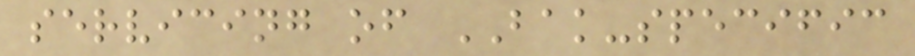servicing of BAK-specific
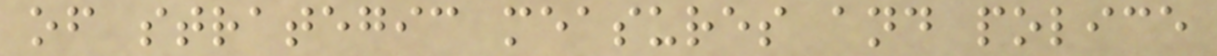of strategic measures and police
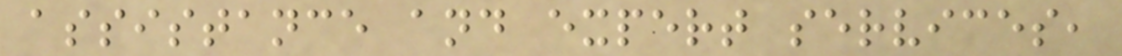assistance and expert services,
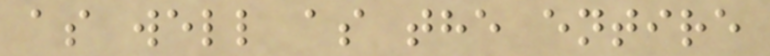as well as the entire
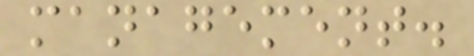management.
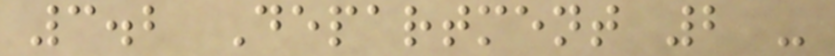3.2 Department 2 -
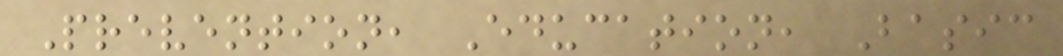Prevention, Education, Basic
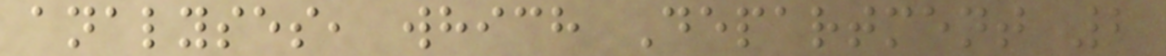analyses, which Department 2
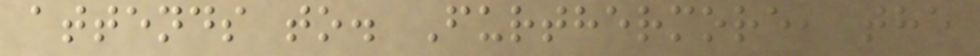attends to. Furthermore, the
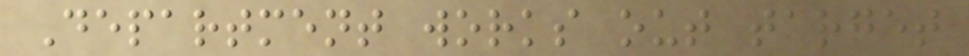Department works out target
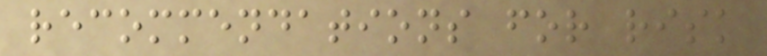recommendations for risk
